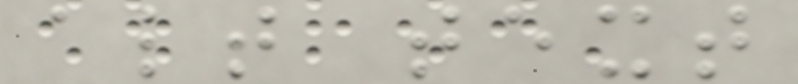alt text
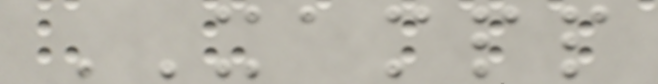XAMPP
